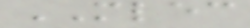MLEC
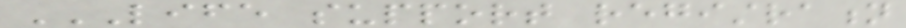LIFE SUPPORT REGISTRATION
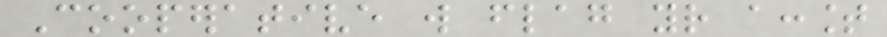Cooperative will flag your account
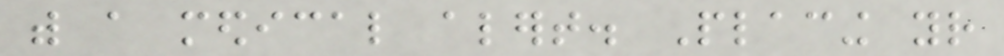with a medical alert. Placing your
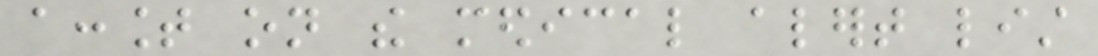account on the medical alert list
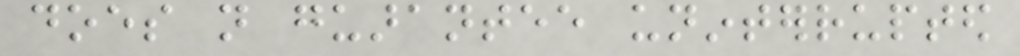does not guarantee uninterrupted
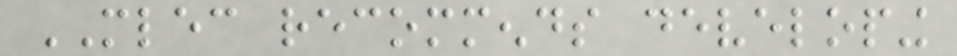MLEC recommends developing
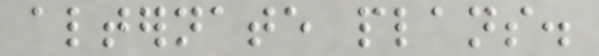alternate plans.
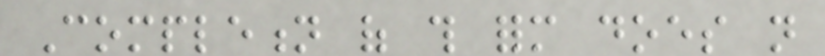Completion of this form does not
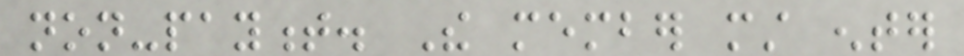non-payment. The member must enter
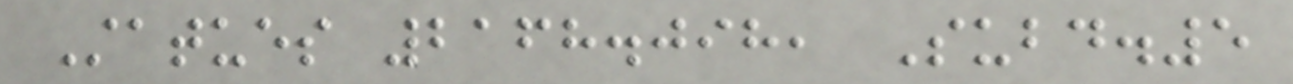Statues 2168.098, Subd.5
